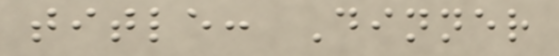title: Dinner
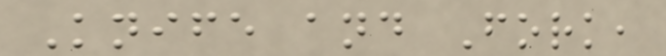Knife and Fork,
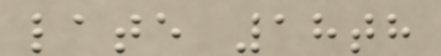late 18th
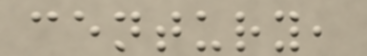century,
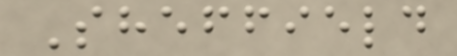Sheffield
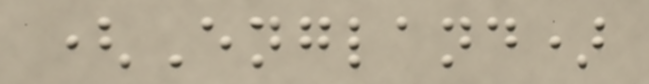(England)
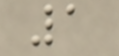1
